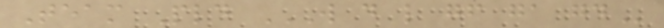Team Pld W D L GF GA GD
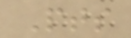Pts
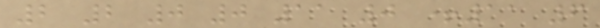2 2 0 0 11 0 +11 6
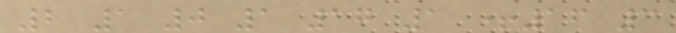2 1 0 1 17 1 +16 3
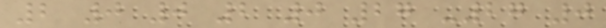2 0 0 2 0 27 -27 0
